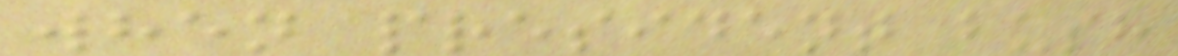when president bush
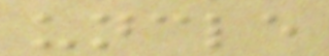uncle
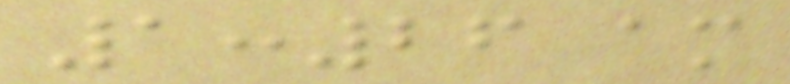1:26 am
